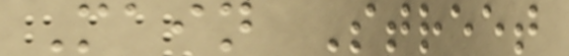Main Street
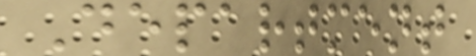Department
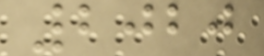2020
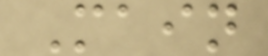Main
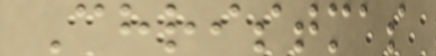Christmas
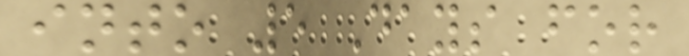into 5 Days for
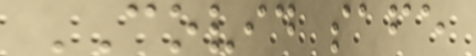COVID safe
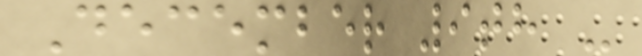December 9th -
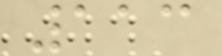113
